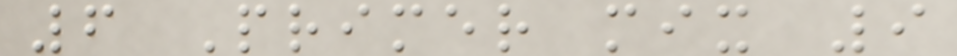6 Primer mix 9
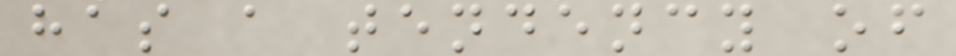has a tendency of
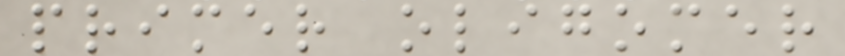primer oligomer
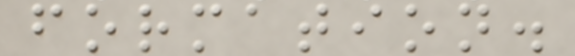formation.
